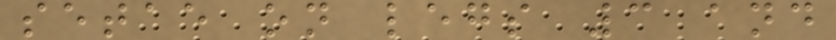setae on legs 3 and
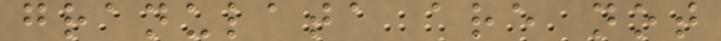granulata are not
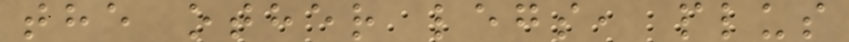the other legs, plus
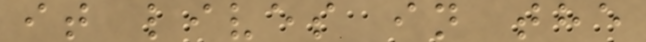it lives in the
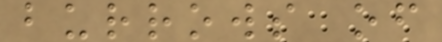burrows of
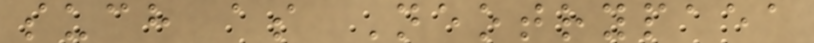such as Neotrypaea
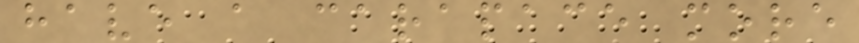have a carapace more
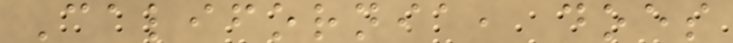California, does
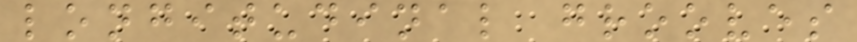longitudinal grooves
